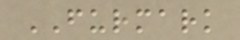FURMARK
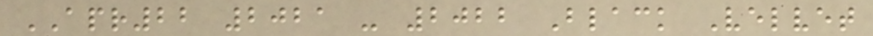APR22 2021 - 2022 Black Velvet
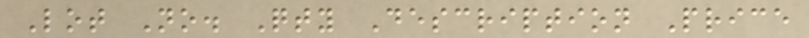Lot No. Qty Description Price
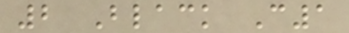2 Black C1
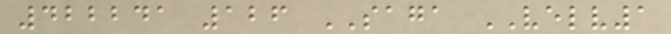422241 126 SAGA VELV1
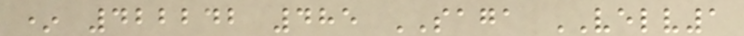* 422242 485 SAGA VELV1
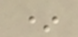*
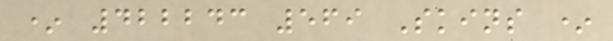* 422243 569 Skins *
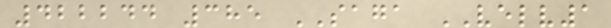422244 385 SAGA VELV1
